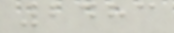2483
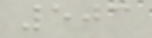503
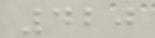420
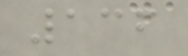136
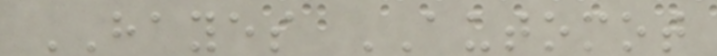HAYES AUTOMOT
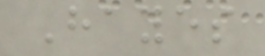Hayes
